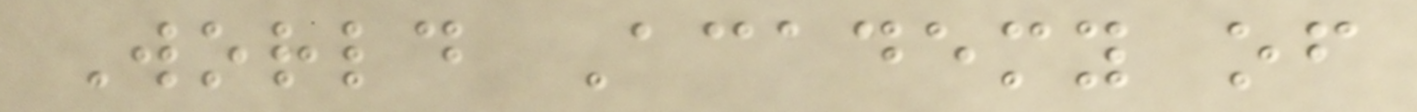World Academy of
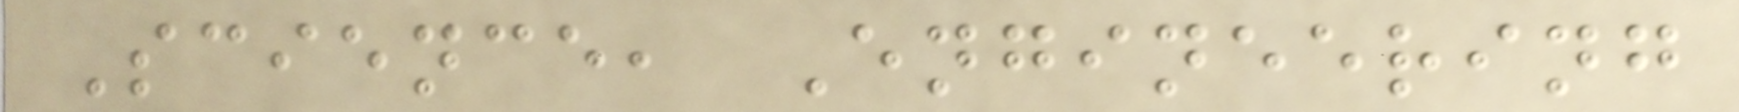Science, Engineering
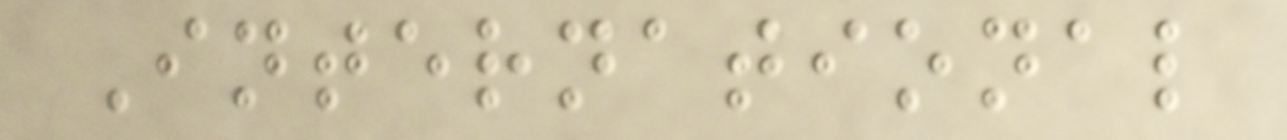International
